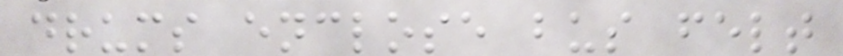drums enclose bus felt
